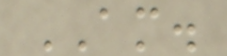AM.
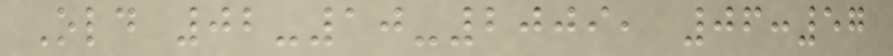Old 02-10-2009, 06:57
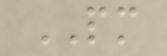PM
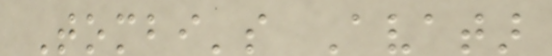Tombi's Avatar
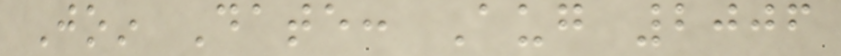Join Date: Aug 2006
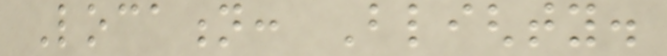Location: Blighty.
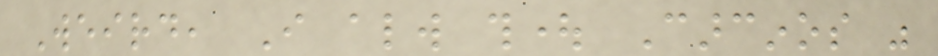Weird, I always thought Carcinos was
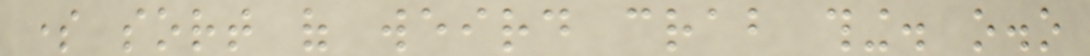some sort of weird crab thing. o.o
